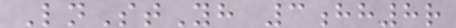LnStYh 3hh8r
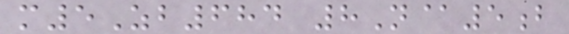m5Zb684 8N@5b
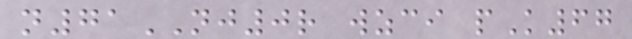n71NJ0r wzci pK67
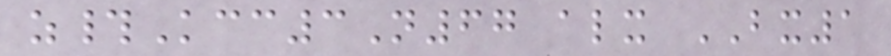z#Kcc3N67 alx BX1
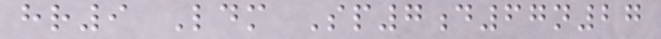hr9 Ldm Sp7d67n27
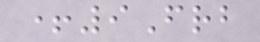+9Frb
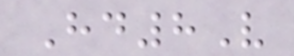Hd8V
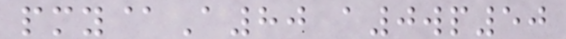pmy@A80 a0wp50
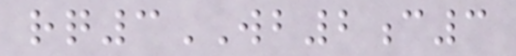rq3WB2c3
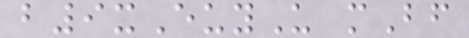b9xEuyU mBf
